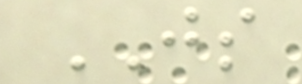JS
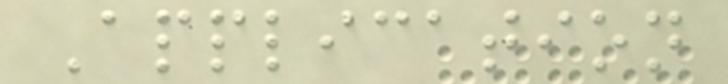Application
